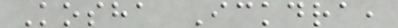Kosha Ickdra,
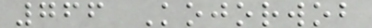766 Kojorwob
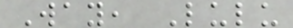Way, Lulu
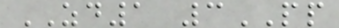ZD1 3PP
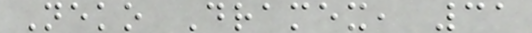Neko Dramex, 31
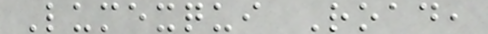Lumexqui Road,
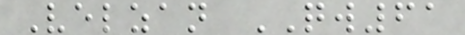Velzan QW61
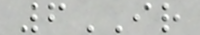6IR
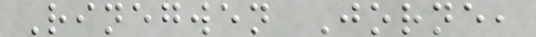Rinegwen Jorne,
